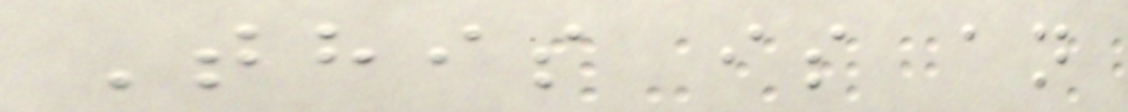This is an
